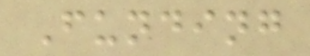Funding
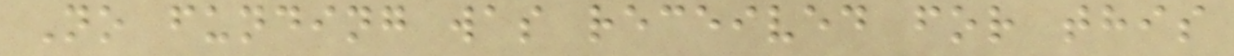No funding was received for this
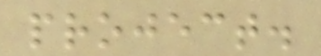project.
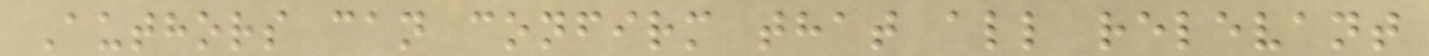Authors can confirm that all relevant
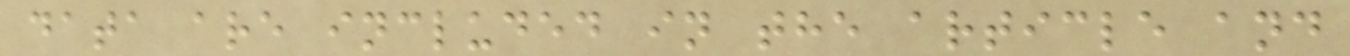data are included in the article and
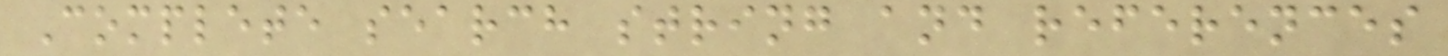Complete search string and references
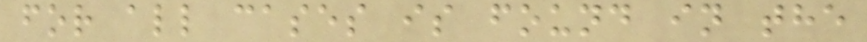for all cases is found in the
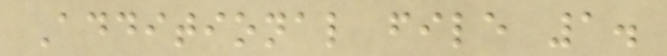Additional file 1.
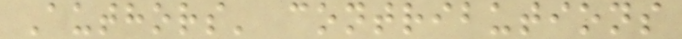Authors' contributions
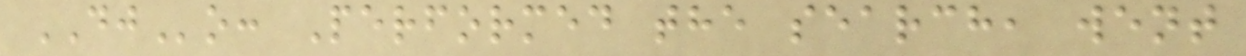DJo: Performed the search, went
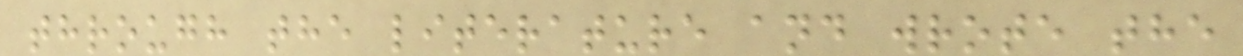through the literature and wrote the
